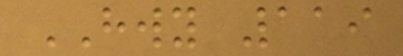HWY 119
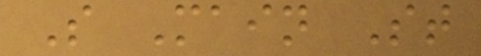S Main St
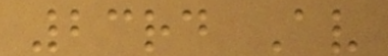23rd Av
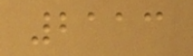2113
